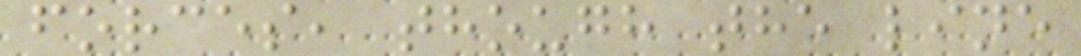forces, though the line
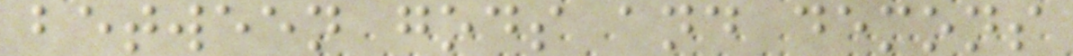between gods and demons
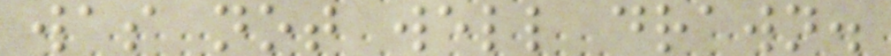was not well drawn.
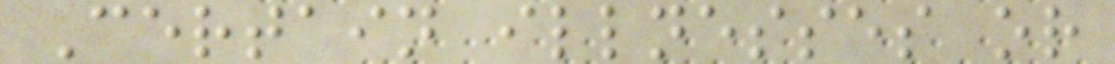Certain illnesses or
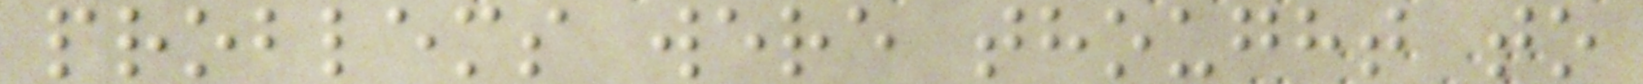problems were thought to
